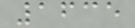1635
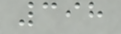398
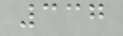337
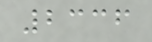2336
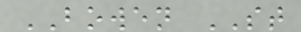BOWEN ST
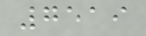7519
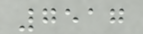7517
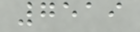7519
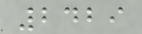2429
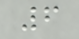6
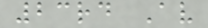23rd Av
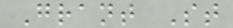Grant St
